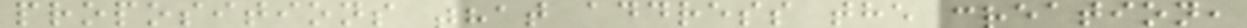propositions that address the creation,
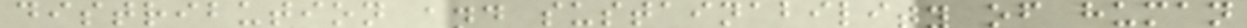distribution and sustainability of human
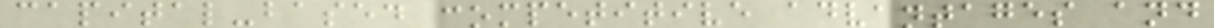capital-based competitive advantages and
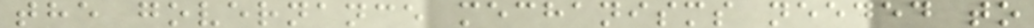the governance mechanisms needed to
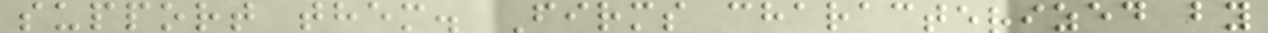support them. Firms characterized by
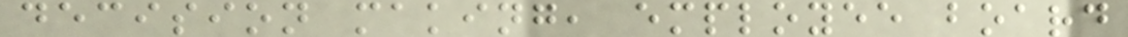decision making, employee board
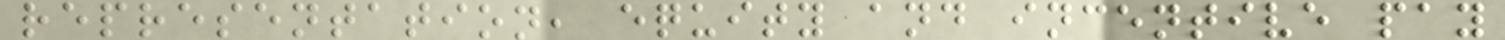representation, equity and incentive pay
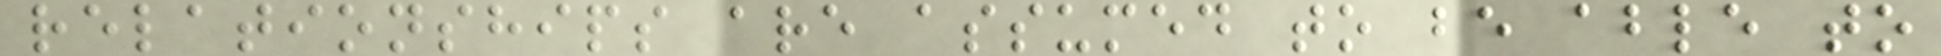relationships are assumed to be able to
